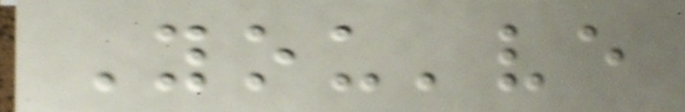You've
